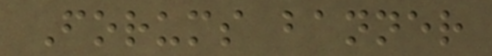Forums banner
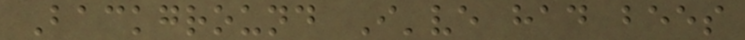Background I've had bees
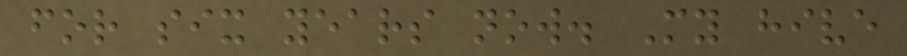for six years now. My hive
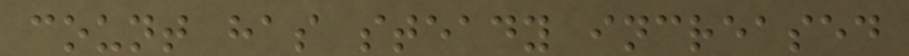count has steady increased
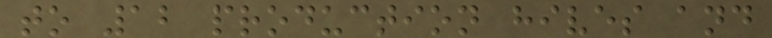to 12 production hives and
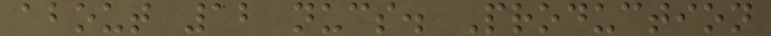about 12 nucs. Production
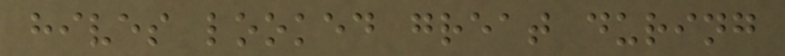hives looked great during
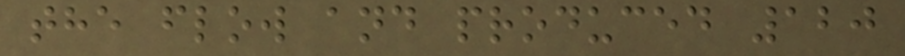the flow and produced 120
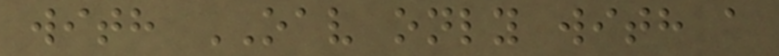with OAV only with a
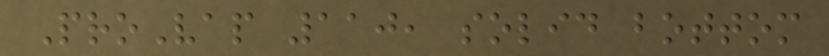ProVap 110, solid bottom
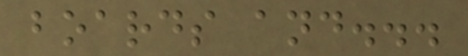boards and...
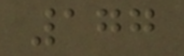177
